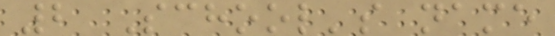2 School's name
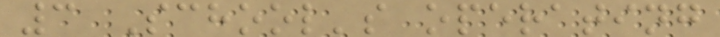3 School's operating
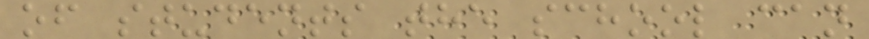of students the school can
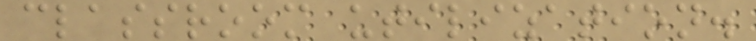classroom utilization.
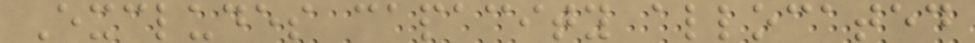Excludes capacity allocated
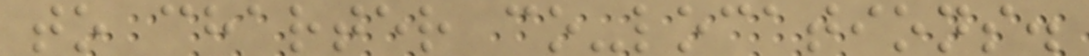to charter co-locations.
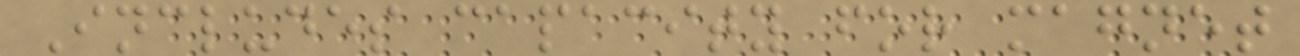Includes capacity for magnet
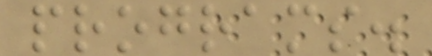programs.
